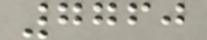7760
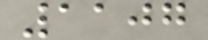1107
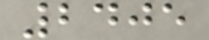2405
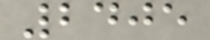2405
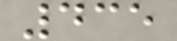435
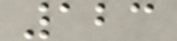123
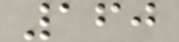160
